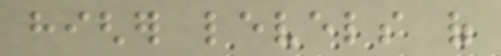higher levels of
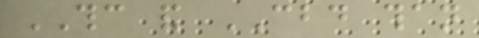THC and CBD than
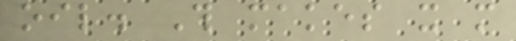oil. This makes it more
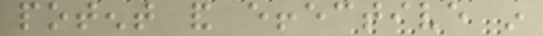potent and effective in
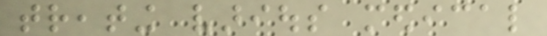treating various medical
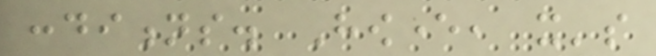conditions. However, it's
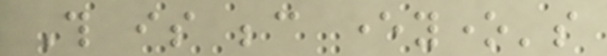This is because everyone's
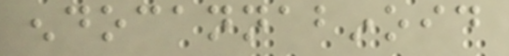endocannabinoid
